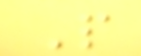P
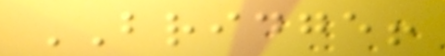BRIDGE!
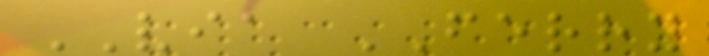VIA FERRY
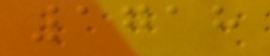1718
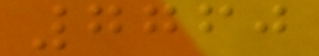7760
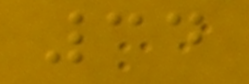34
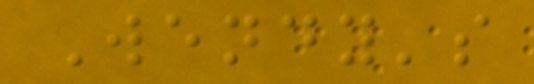Wendy's
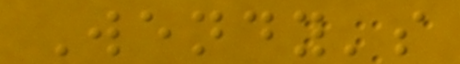Wendy's
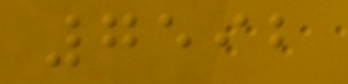7592
